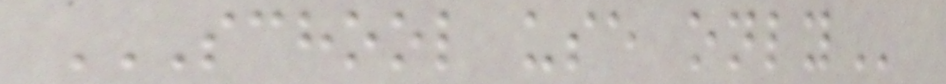SCHOOL USE ONLY
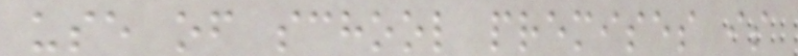use of school premises is
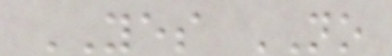YES NO
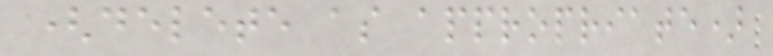(delete as appropriate)
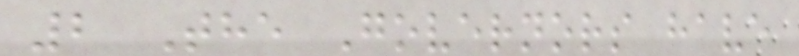2 The Governors have
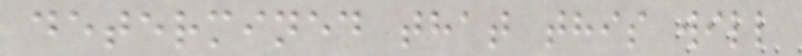determined that this will
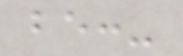be:-
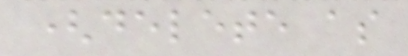(delete as
